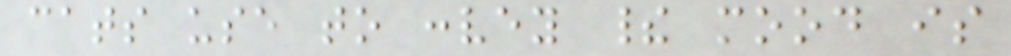cats use to convey their mood is
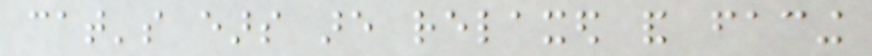cat's ears are relaxed and facing
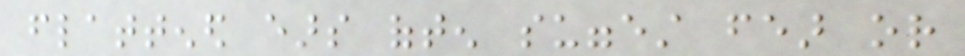flattened ears often suggest fear or
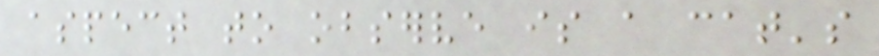aspect to observe is a cat's
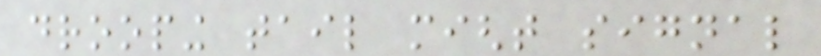drooping tail might signal
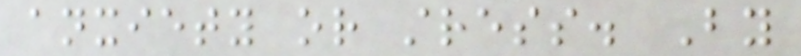anxiety or stress. By
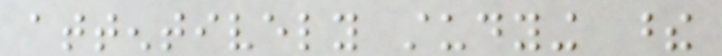attentively studying these
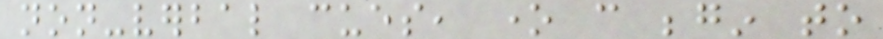non-verbal cues, one can begin to
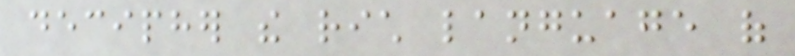decipher the rich language of
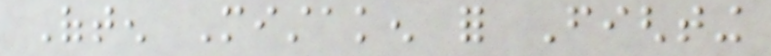Often Mistaken for Fighting
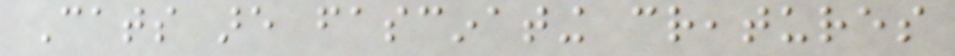Cats are fascinating creatures
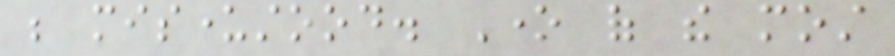be misunderstood. One of the most
